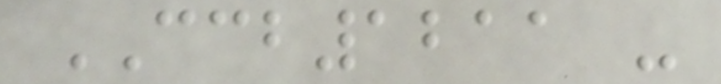CCB1211 -
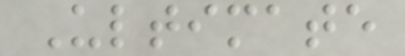Ultimate
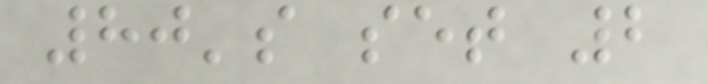80's set 2
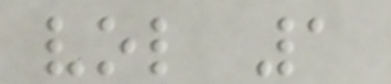vol 1
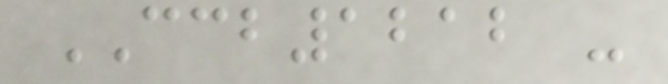CCB1212 -
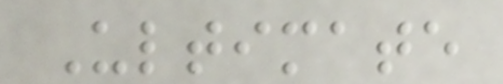Ultimate
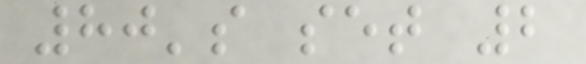80's set 2
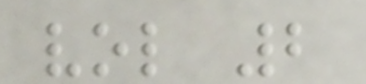vol 2
